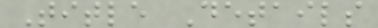Title Details
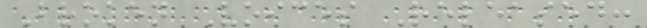Broken Voices Released:
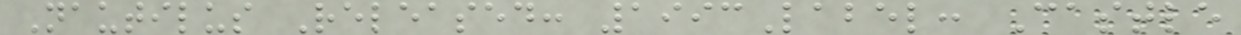Nautilus Released: 1993Label: Castle
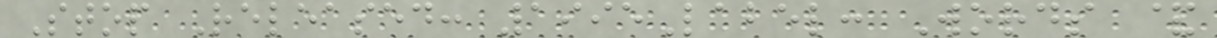Stop Released: 1995Label: Words &
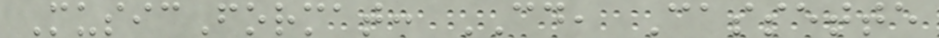MusicFormat: CD, Cassette
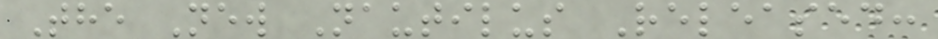The New Nautilus Released:
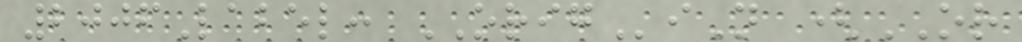2006Label: ORIGiN (OR
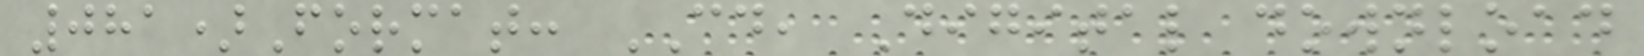081)Format: CD, Digital download
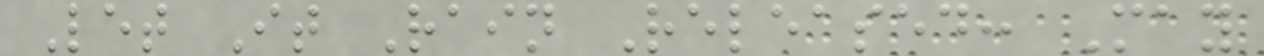Let It Rain Released: May
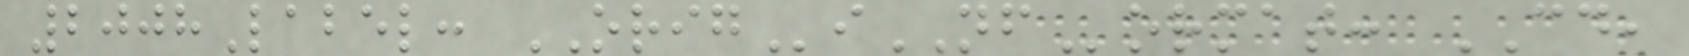2008Label: ORIGiNFormat: CD,
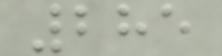285
